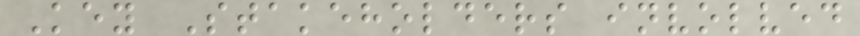Key Stakeholders involved
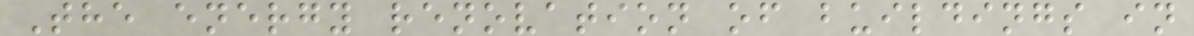The energy renovation of buildings in
